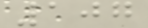107
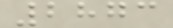2873
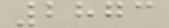2873
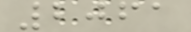2061
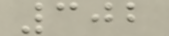302
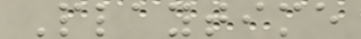Playtime
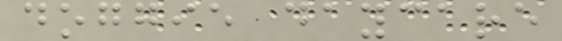doggie daycare
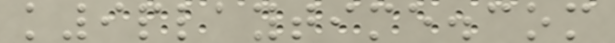k9playtime.com
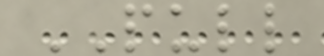PULL
